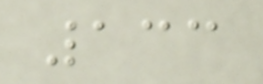133
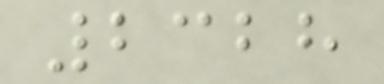2328
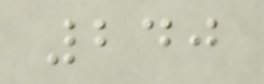240
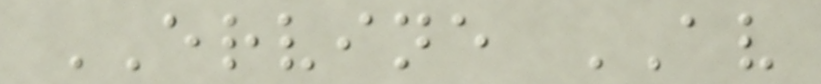ERVINE AV
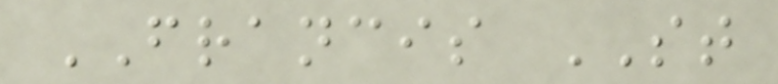FRANCIS ST
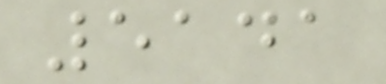5141
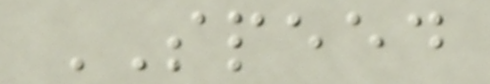SPEED
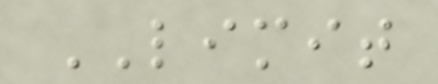LIMIT
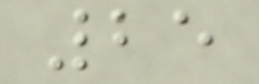25
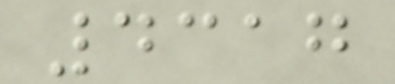4317
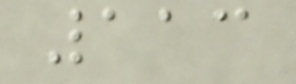113
